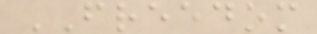FREEDOM
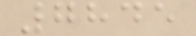7845
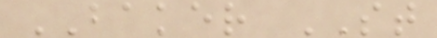BAKER ST
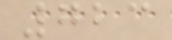723
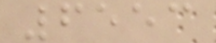6553
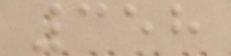358
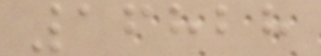16828
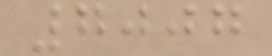7007
